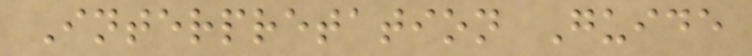Interpretation Guide
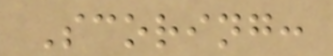Scoring:
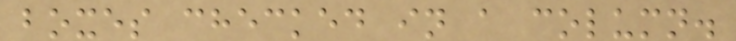boxes checked in a column.
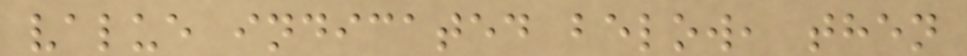value indicated below, then
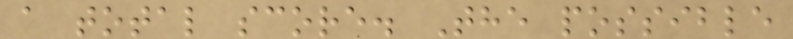a total score. The possible
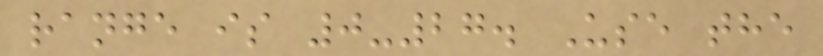range is 0-27. Use the
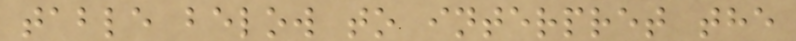table below to interpret the
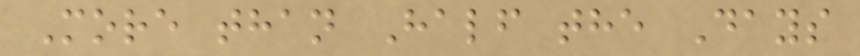More than Half the Days
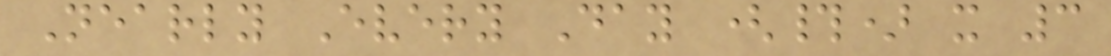Nearly Every Day (#) x 3
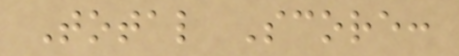Total Score:
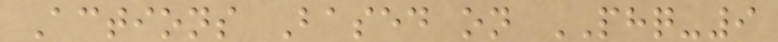Actions Based on PHQ-9
